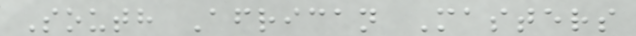South African Masters
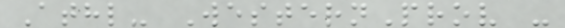Athl- WesternProv -
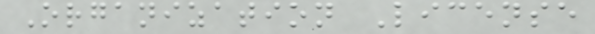Organization License
